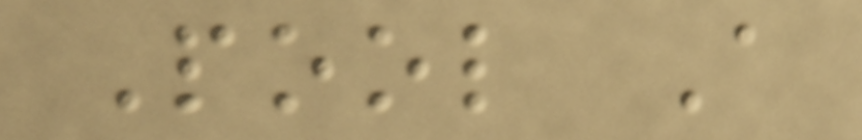Pool A
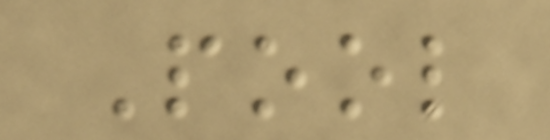Pool
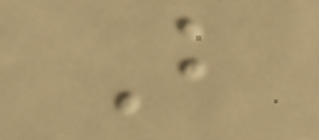B
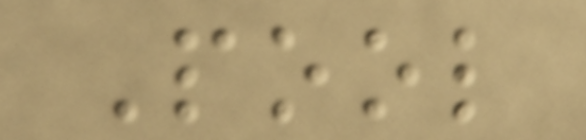Pool
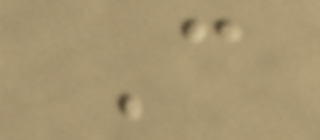C
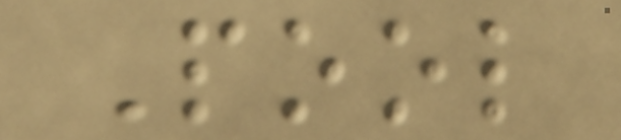Pool
